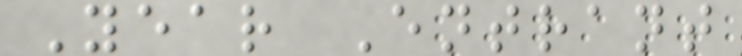Year Entrant
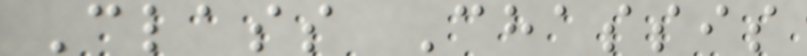Class Chassis
